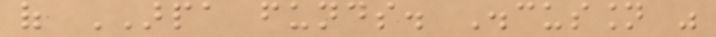of ARPA funds. Discussion was
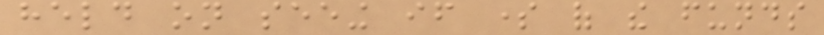held on seeing if some of the funds
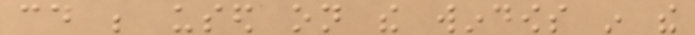could be used on the windows in the
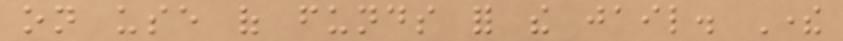on use of funds for the jail. There
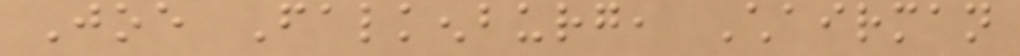Joe Falkenburg, Chairman
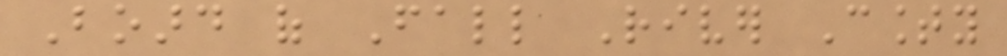Board of Fall River County
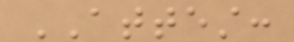ATTEST:
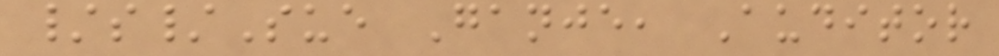/s/Sue Ganje, Auditor
